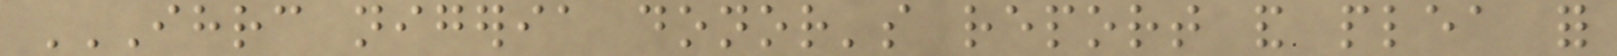IHRC NIGERIA DONOR'S REPORT AND PLEA FOR
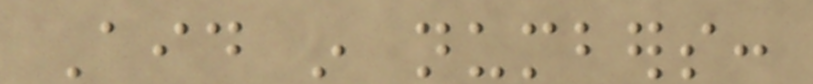Aid in numbers:
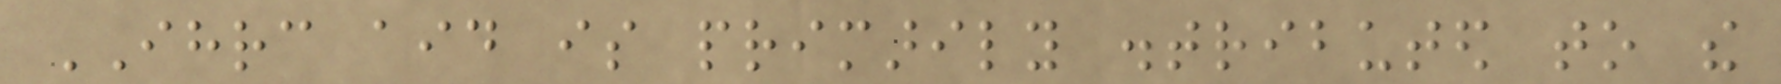IHRC aid is primarily distributed to the
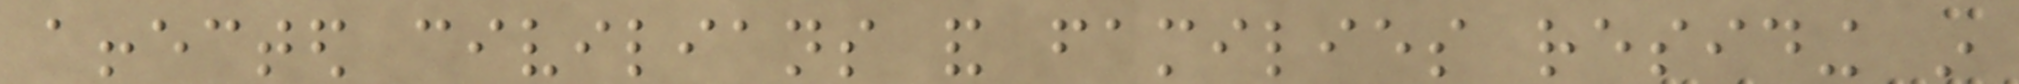affected civilians and families residing in
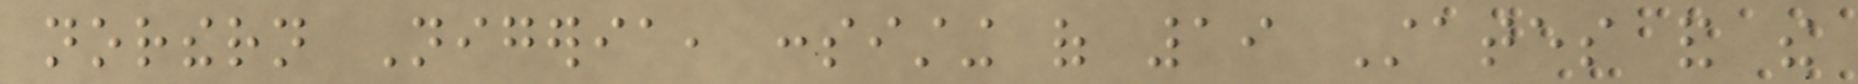northern Nigeria, consisting of 19 States and the
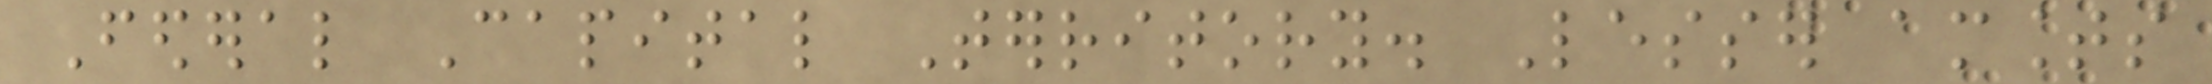Federal Capital Territory. Lesser amounts
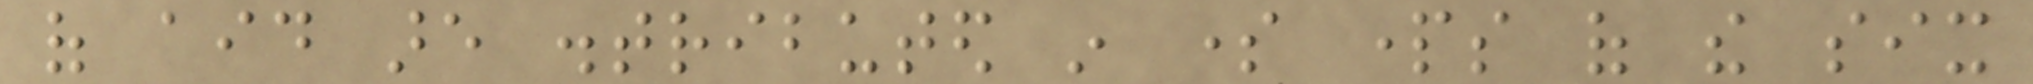of aid are distributed in some parts of the six
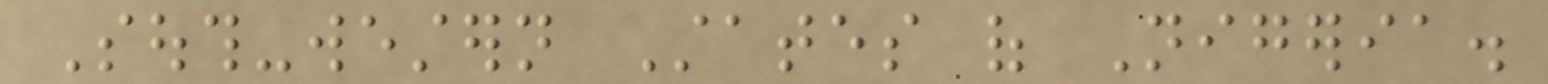South-western States of Nigeria.
